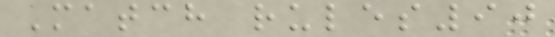Match rules90
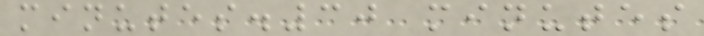minutes.30 minutes
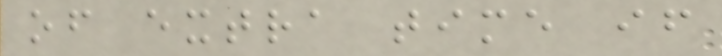of extra time if
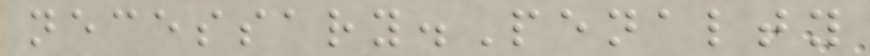necessary.Penalty
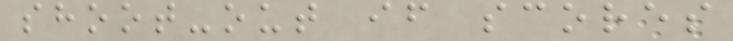shoot-out if scores
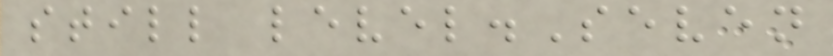still level.Seven
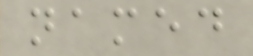named
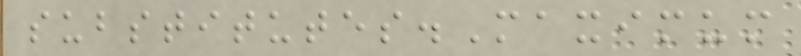substitutes.Maximum
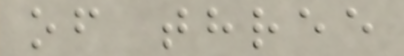of three
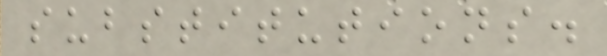substitutions.
